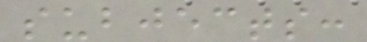subjects:
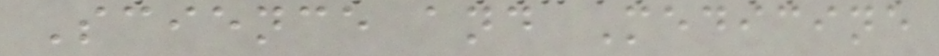Science and Medicine
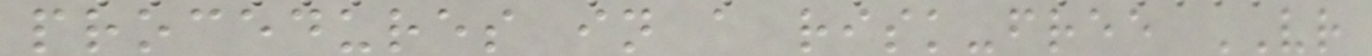procedures in a risk-free VR
